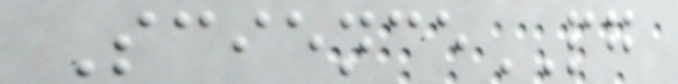SciencePG
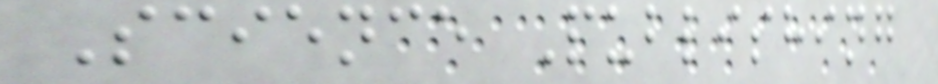Science Publishing
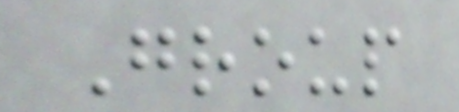Group
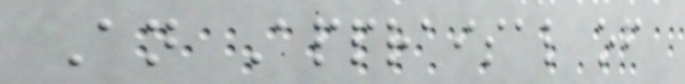An Appraisal of
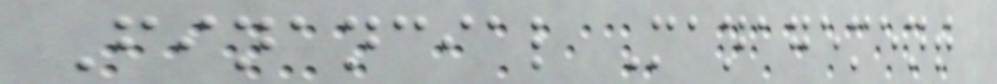Financial Management
